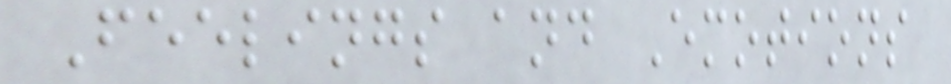Feelings and Emotions
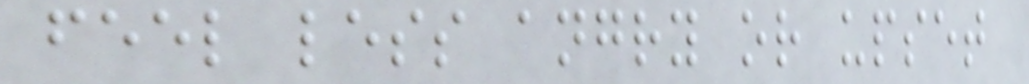feel less angry or upset
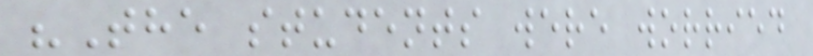"The students were worried
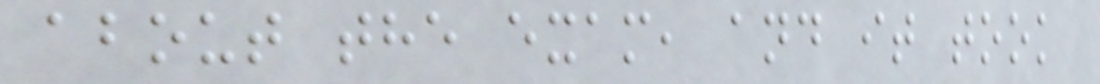about the exam, and it took
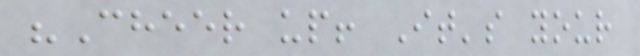"Cheer up! It's your
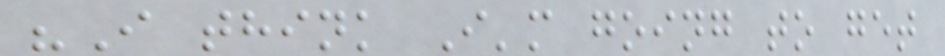"I think I'm going to get
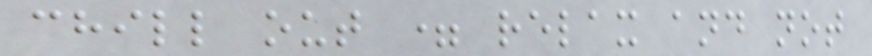chill out = relax and not
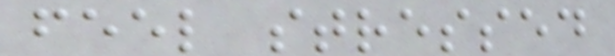feel stressed
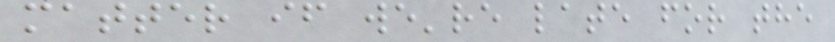matter if we're late for the
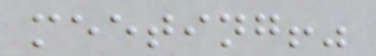meeting!"
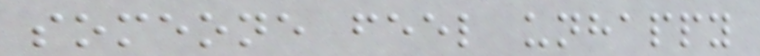someone feel unhappy
